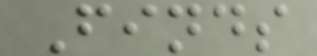Finds
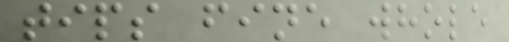tips fine whole
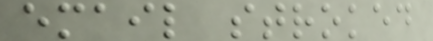email stroked
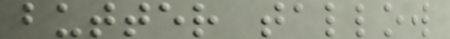butter tallow
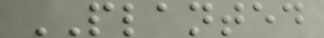PLANTED
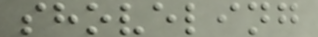shoveling
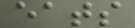eats
